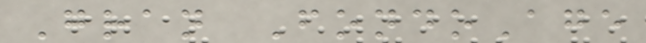Gran FondoAge
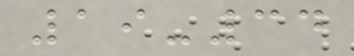19-34
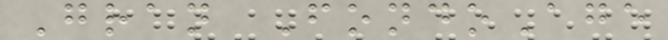Gran FondoAge
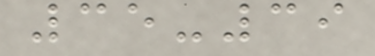35-39
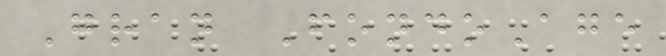Gran FondoAge
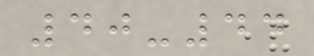40-44
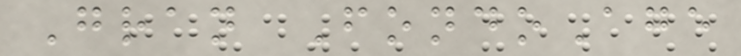Gran FondoAge
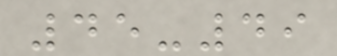45-49
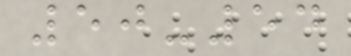50-54
